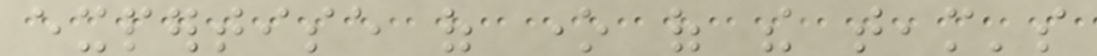expertise of one of the team's
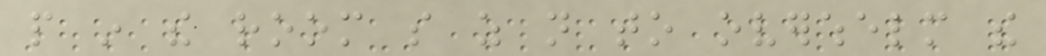people in the room so as not to overwhelm the
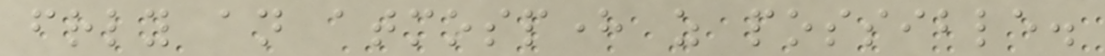friendly an atmosphere as possible.
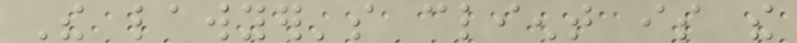The lawyer's client is the
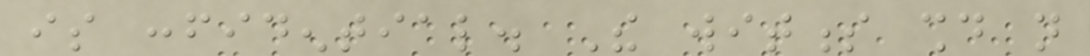is confidential. The witness should not
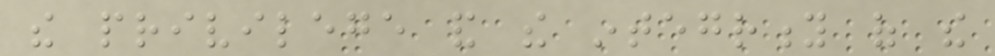the privilege and the integrity of the
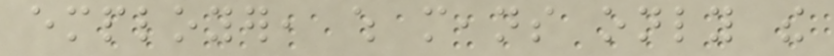employer, which means only the
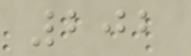202
